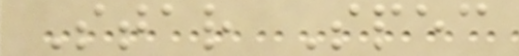Star Spec
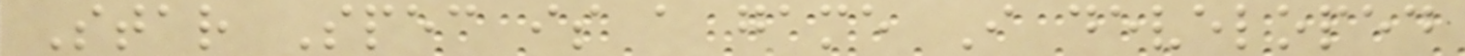Star Spec is a game I developed
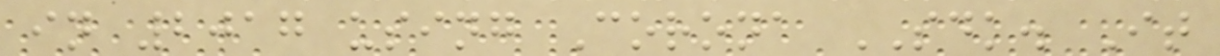in 2017 using Corona SDK. It
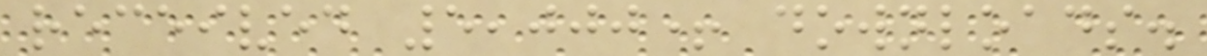received 5,000+ downloads.
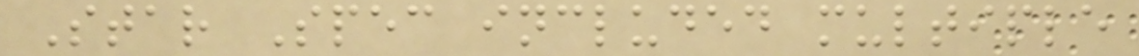Star Spec included multiple
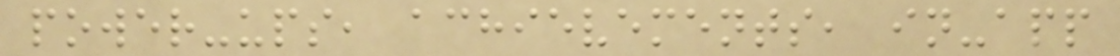power-ups, achievements, in-app
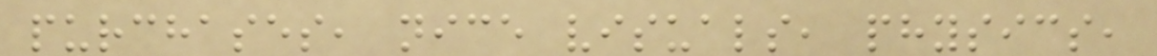purchases, nice visuals, physics,
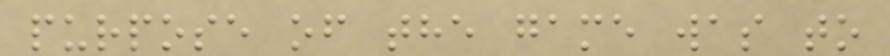purpose of the game was to
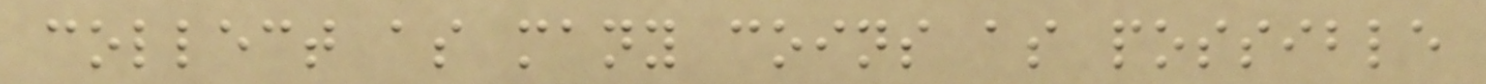collect as many coins as possible
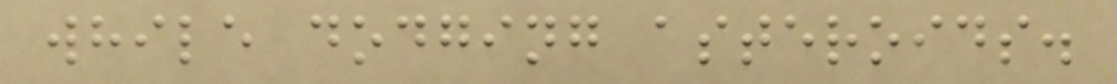while dodging asteroids.
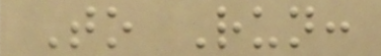To Run:
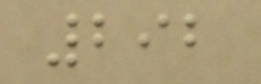292
